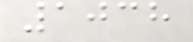1038
